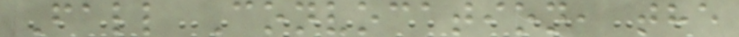Fall Convocation, the
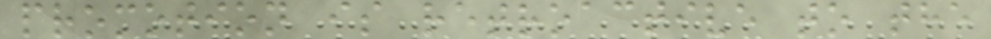promotion is retroactive to the
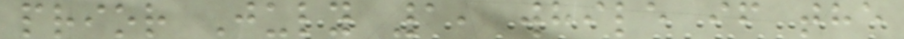prior July 1, while if the
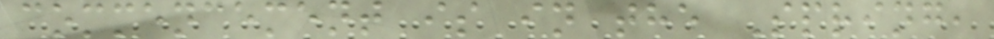commencement is in the Spring,
